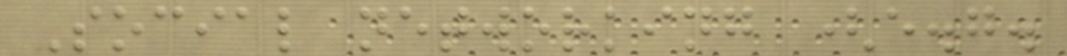Social networking (e.g.
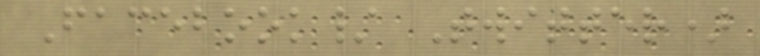Facebook/ Twitter)
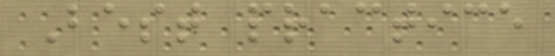Best practice
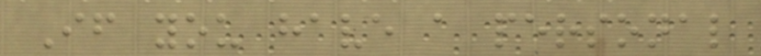If you have a personal
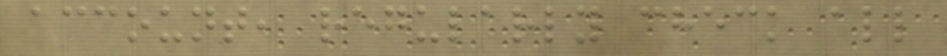account, regularly check all
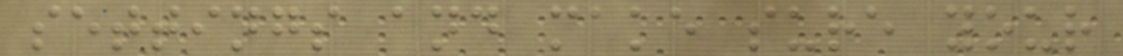settings and make sure your
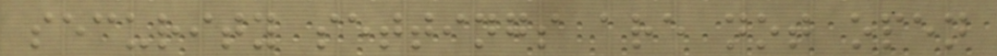security settings are not open
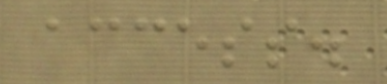access.
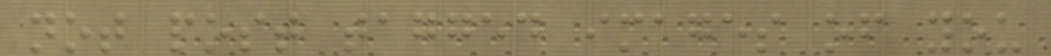not post tagged images of you
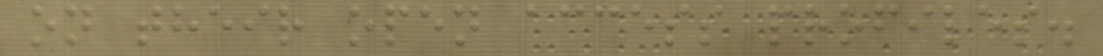on their open access profiles.
